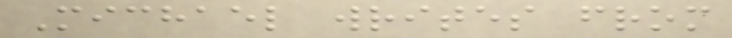Michael writes from
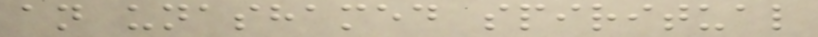an unashamed spiritual
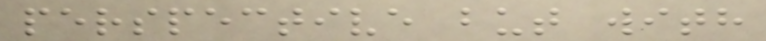perspective but with
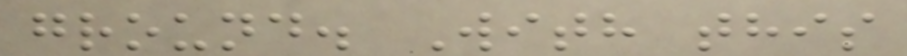ground. With this
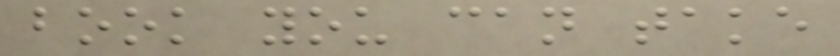book you can take
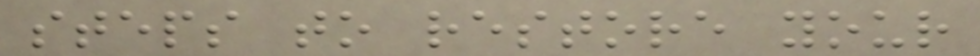steps to restore your
